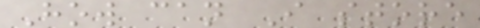How can I store
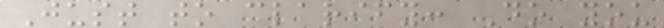Just to clarify: Do you
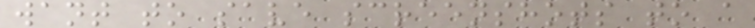want to save screenshots to a
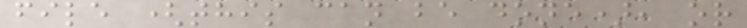file (this can be done), or
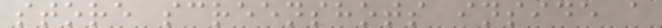store screenshots inside a
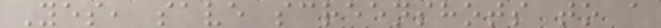Yes, save screenshots to a
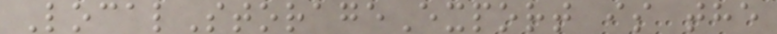LocalStorageExport is the
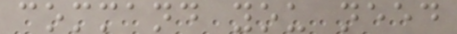command you need
